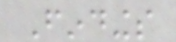Findings
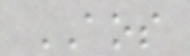AOS
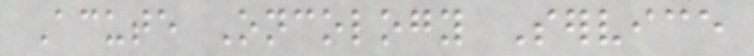Acute Oncology Service
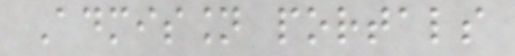Admission portals
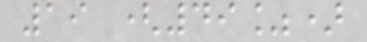19 (49%)
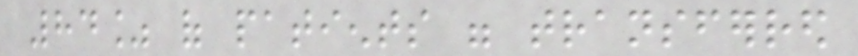84% of patients were transferred
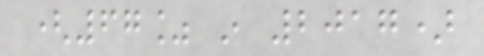(67% in 2017)
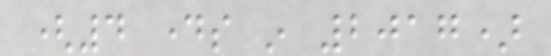(4 days in 2017)
